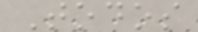Todos
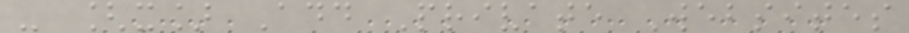- [x] Add Private Websites
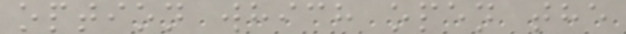option which open the
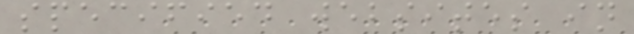specified websites in
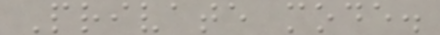Private mode.
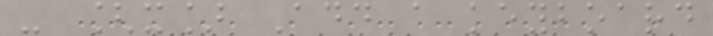- [x] Add a keyboard
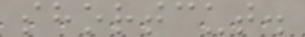shortcut.
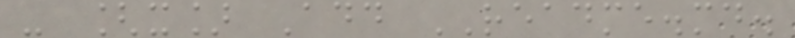- [x] Add README.md.
